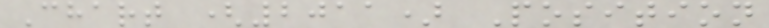Chart (2011) Position
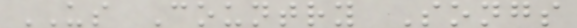US Country Songs
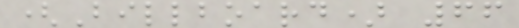(Billboard) 66
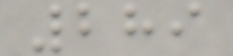289
